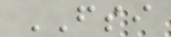FSI
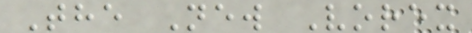The New Vorex
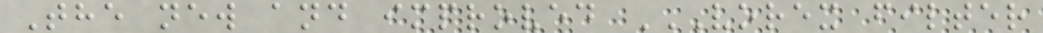The new and improved VOREX FILTER
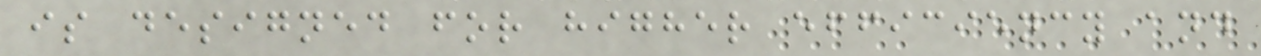is designed for higher efficiency and
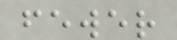fewer
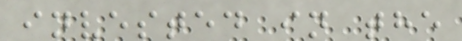invested in the
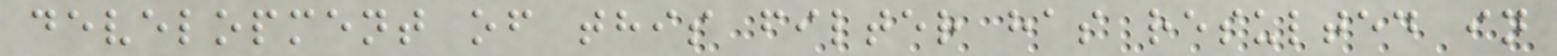development of this filter has resulted in
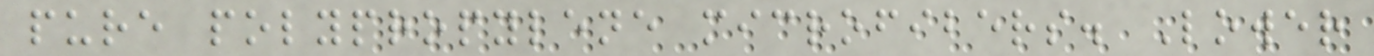pure polypropylene microfibers. Lower
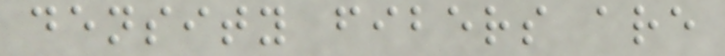density fibers are
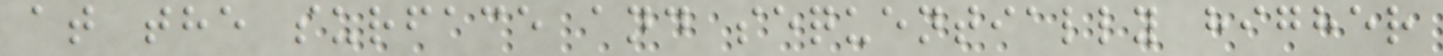at the surface and sequentially higher
